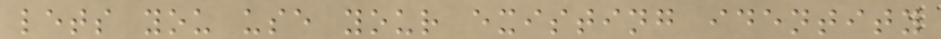lets you use your existing identity
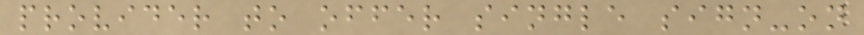provider to offer single sign-on
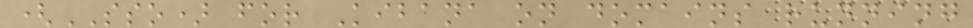(SSO) for Kibana on domains running
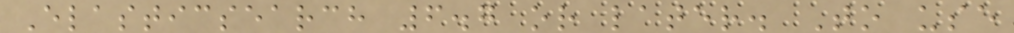Elasticsearch 6.7 or later. To use
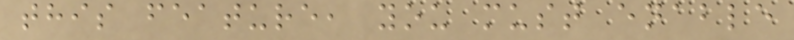this feature, you must enable
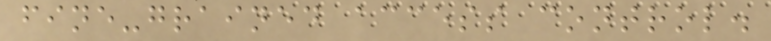fine-grained access control.
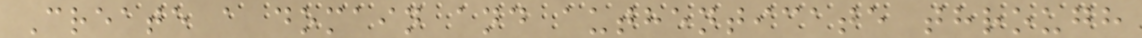Create a domain and authenticate through
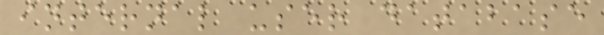internal user database
